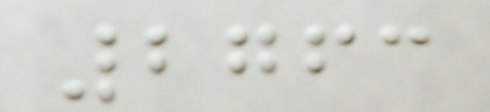2763
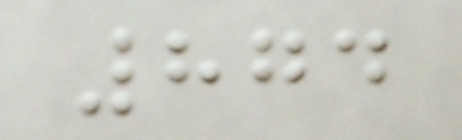874
